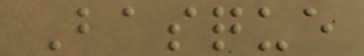Basque
